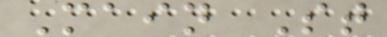Main St
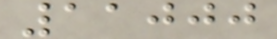11000
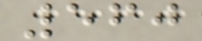560
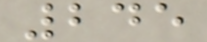245
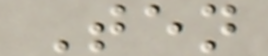Ten
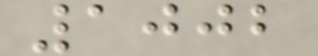1002
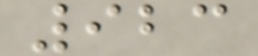923
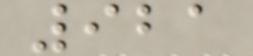921
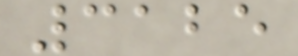3125
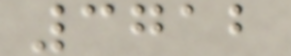3712
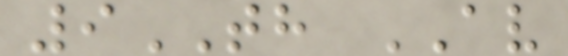9TH AV
